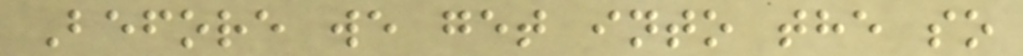Before we get into the so
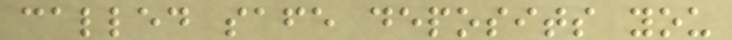called safe deposits you
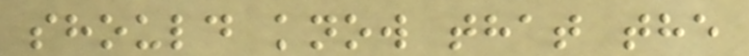should know that the
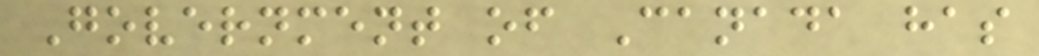Government of Canada has
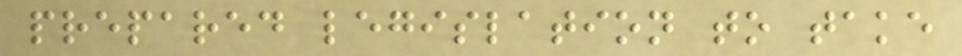prepared legislation to take
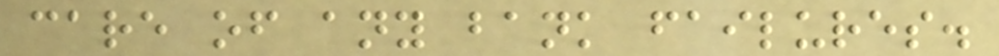care of any bank failures.
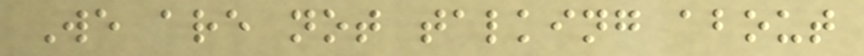We are not talking about
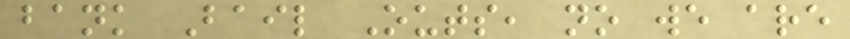bank Bail Outs, no we are
